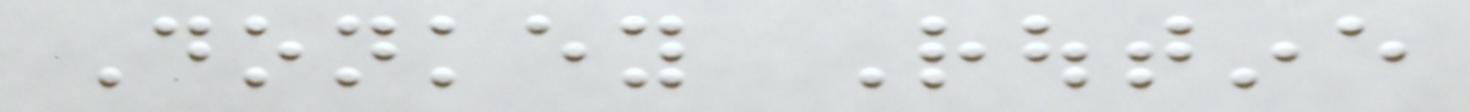Donkey Routine
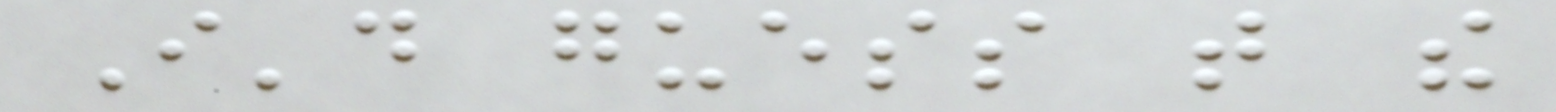I'd guess that the
